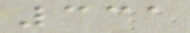331
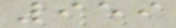959
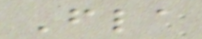Fla
